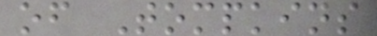of Tompkins
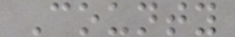County
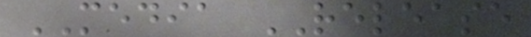MEDIA RELEASE
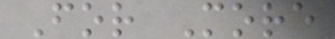For More
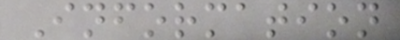Information
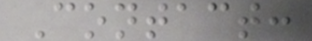Contact:
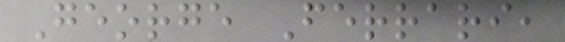George Ferrari,
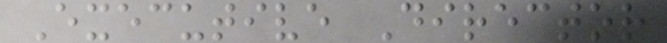Executive Director
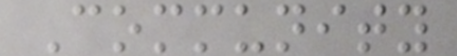Community
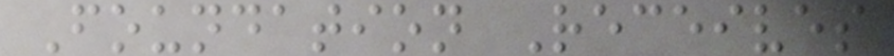Foundation Receives
